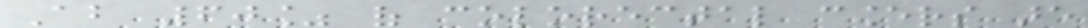About 60% of colorectal cancers are
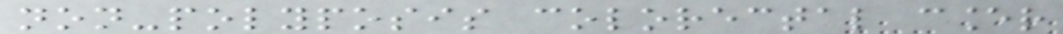non-polyposis colorectal cancer
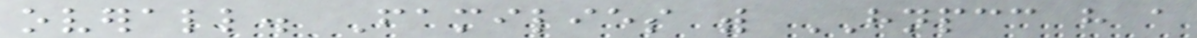overall. Families with HNPCC have a
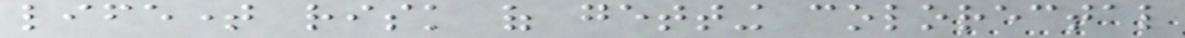lifetime risk of getting colorectal
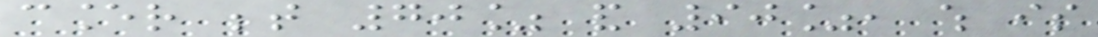cancer between 70% and 90%, which is
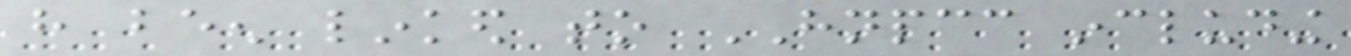have been linked to HNPCC including
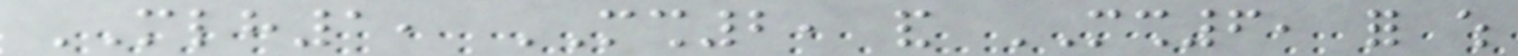MLH1, MSH2, and MSH6, for which
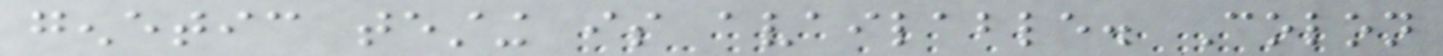genetic testing is available. Colon
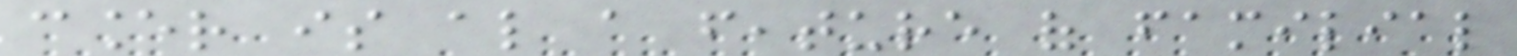cancer is also a feature of familial
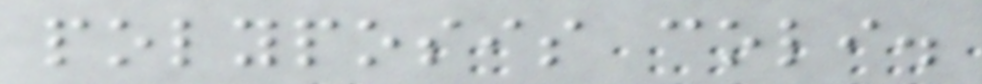polyposis coli.
